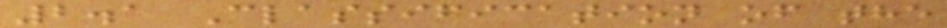2.1 Classification of the
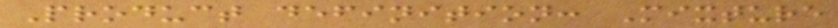Product definition: Mixture
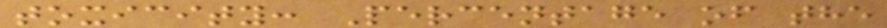toxicity: Percentage of the
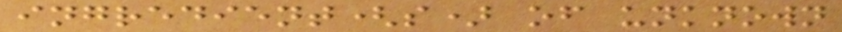ingredient(s) of unknown
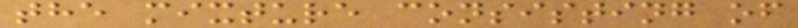the mixture consisting of
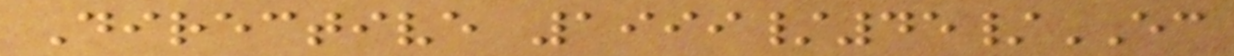Directive 1999/45/EC
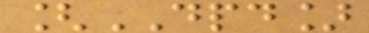[DPD]
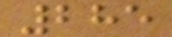285
